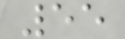55
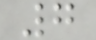7
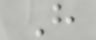H
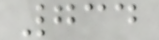734
